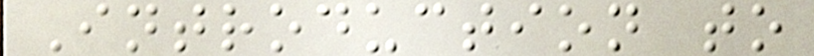Introduction to
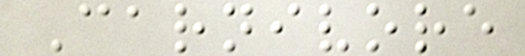Carnivore
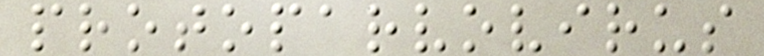protoparvovirus
